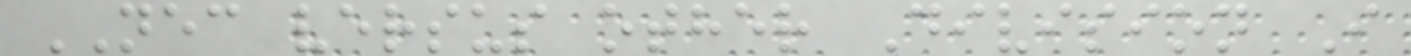NEC versus other Division I
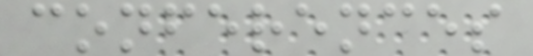conferences
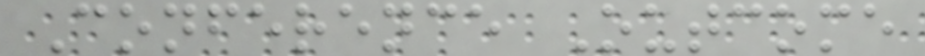Conference Outcome
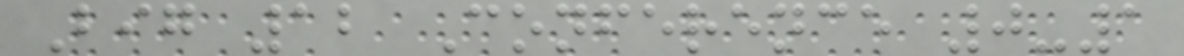Big 12 Conference 0-1
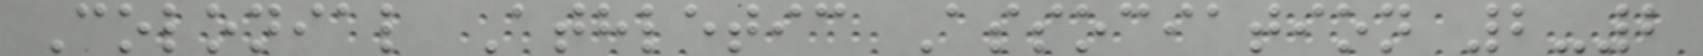Colonial Athletic Association 2-2
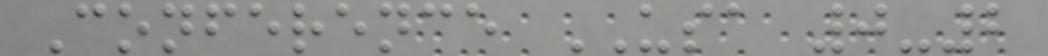Conference USA 0-2
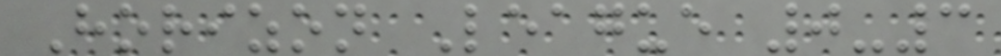Horizon League 0-3
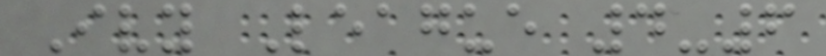Ivy League 4-6
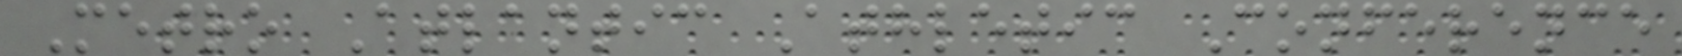Metro Atlantic Athletic Conference
